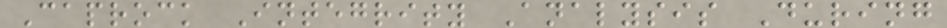Caprock Integrity Analysis During
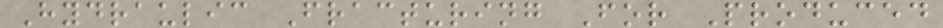Hydraulic Fracturing For Produced
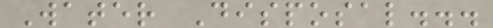Water Disposal...
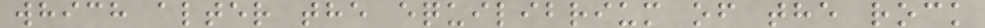which alter the equilibrium of the rock
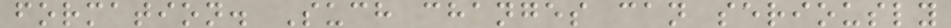formation. Such changes can seriously
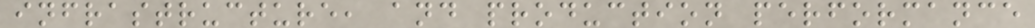infrastructure, and production performance
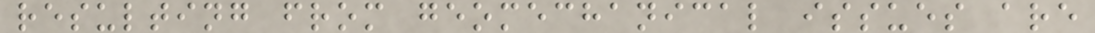resulting from geomechanical issues are
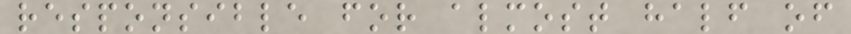responsible for almost half of
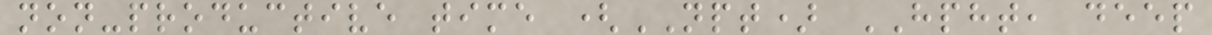non-productive time (NPT) HPHT, deep
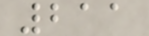211
